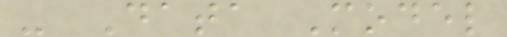- Data Model
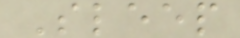Sleep
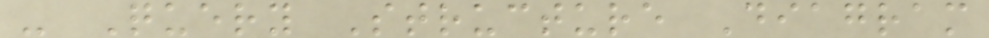- Query Structure Diagram
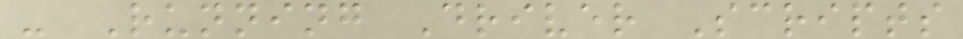- Running Driver Scripts
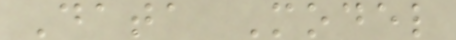Data Model
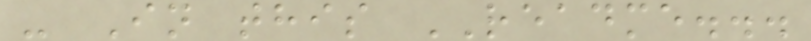- In this README...
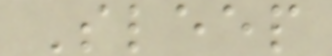Sleep
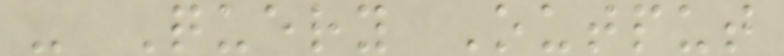- Query Output
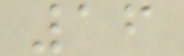16
